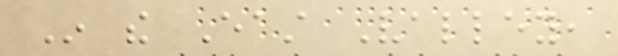In the East Valley,
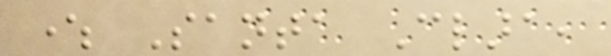where Santa Clara,
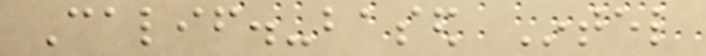Calif.-based Intel
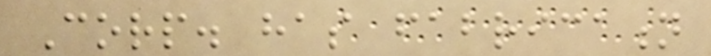Corp. has fabrication
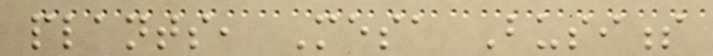plants, Mesa Business
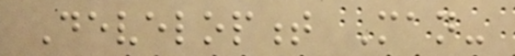Development Man-
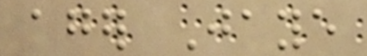ager Jaye
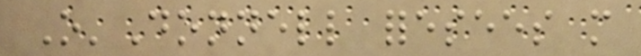O'Donnell foresees more
